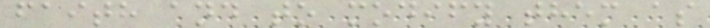faith and to modify them as
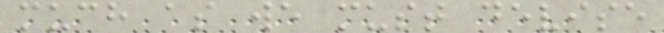much as we must devise
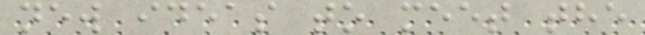new ideas to meet the
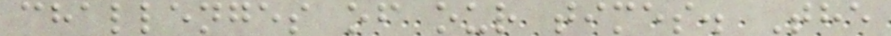challenges of our times. The
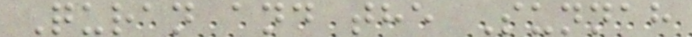Quran and the Sunnah
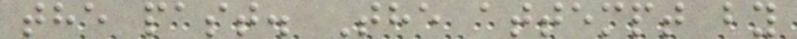the past. The attempt by
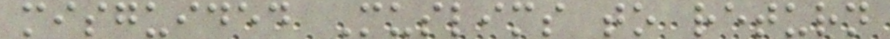misguided Muslims to return
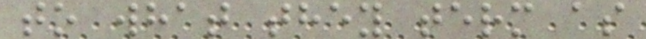to what they term as
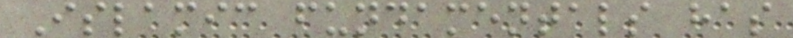Islamic fundamentals has
